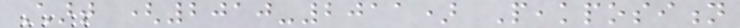Chart (2010-2011) Peakposition
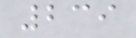239
